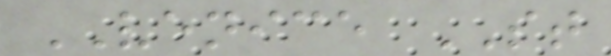VENICE ST
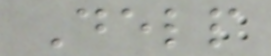Delp
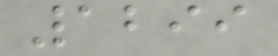1299
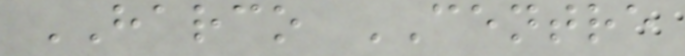HARCO CENTRE
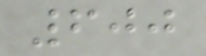600
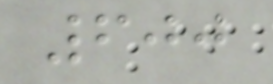600
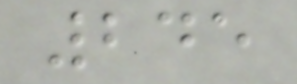245
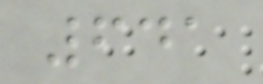641
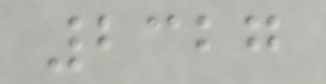2327
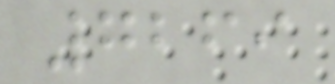7269
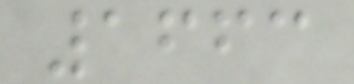1663
